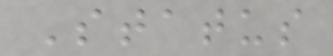Status
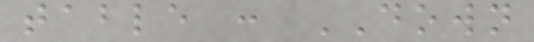table : DOWN
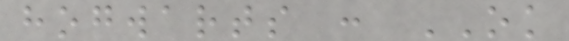hogwarts : OK
